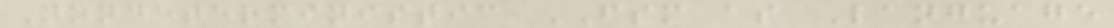Nondeterministic FSM as Language
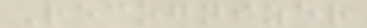Recognizer
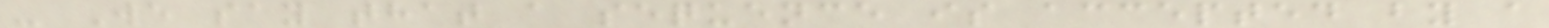- We say that a sequence is accepted by a
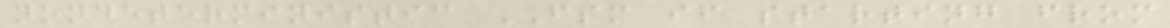nondeterministic FSM if starting from
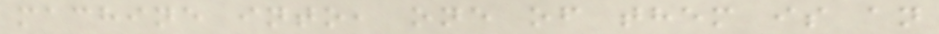machine into, one of them is an
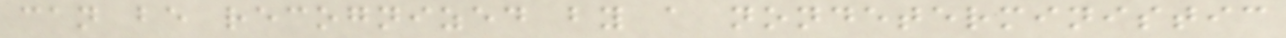can be recognized by a nondeterministic
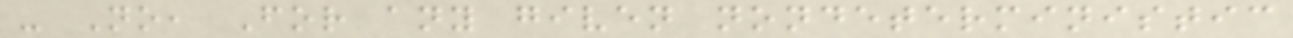- No, For any given nondeterministic
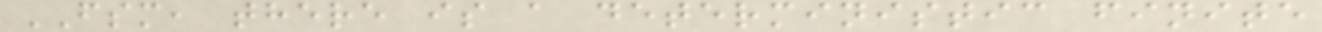FSM, there is a deterministic finite
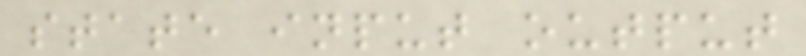state input output
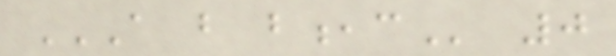A B B,C 0
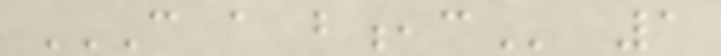C A B,C 1
